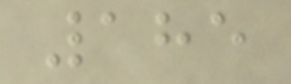185
